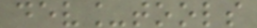dev_tools
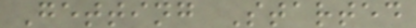Getting Started
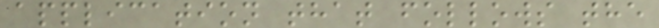application that follows the
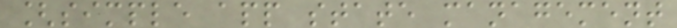[simple app state management
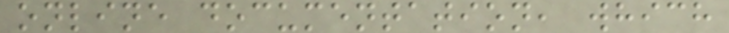online documentation, which
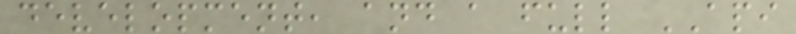development, and a full API
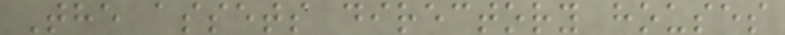The assets directory houses
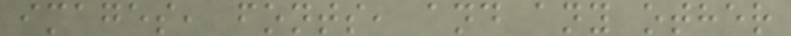images, fonts, and any other
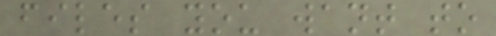files you want to
